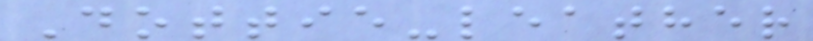Dottie-leather
